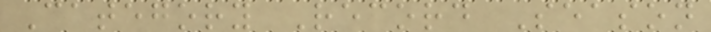Category Record Season
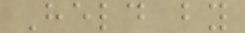Held by
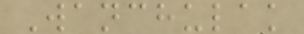Wanchulak
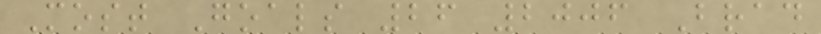Most Goals 26 2006 Brad
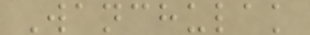Wanchulak
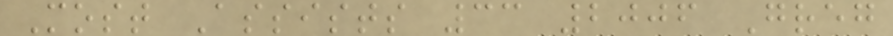Most Assists 33 2006 Greg
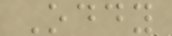Oddy
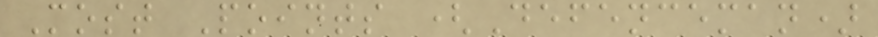Most Points (Defenceman)
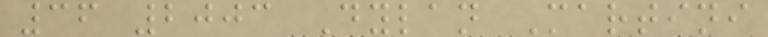36 2003 Dylan Martini
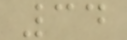34
